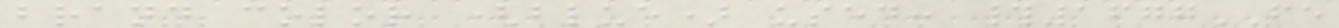brand color (blue) used: #1677FE
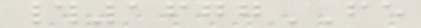#1677FE
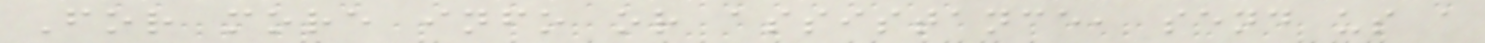For more info or assistance, send us a
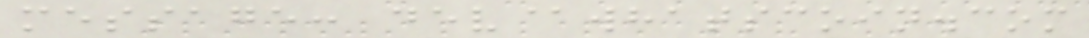message: dev@whatscoin.com
